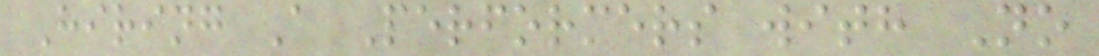Hiring A Performers with No
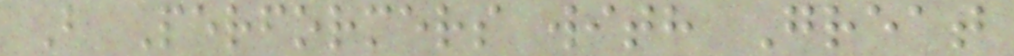B Performers with Great
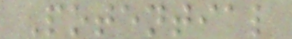Potential
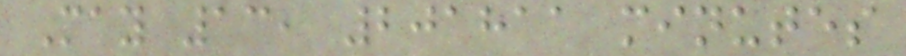May 13, 201811 minutes
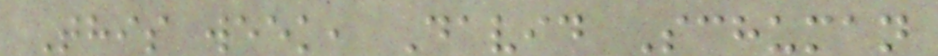This week, David Schuman
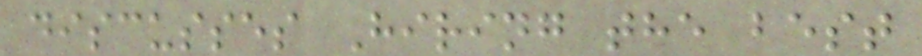discusses Hiring the best
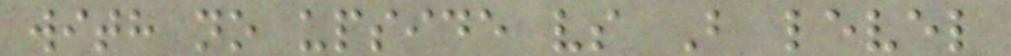with no upside vs B level
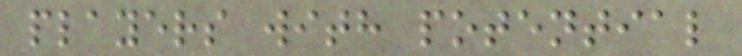players with potential
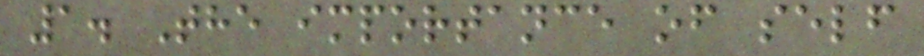1. The importance of self
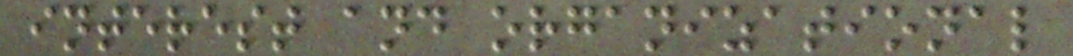interest and organizational
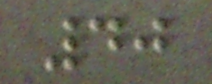40
